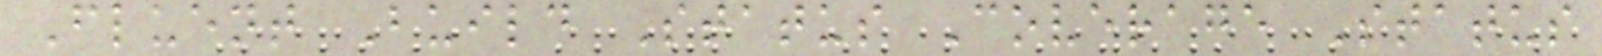Fluent Build Status Coverage Status
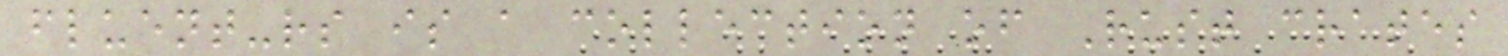fluent-rs is a collection of Rust crates
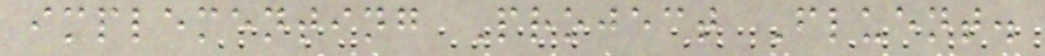implementing Project Fluent.
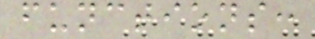functions:
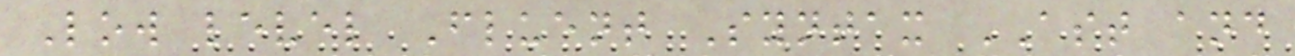Low level Fluent Syntax AST and
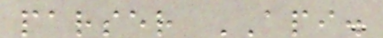parser API.
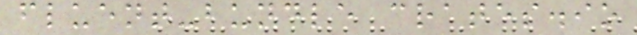fluent-bundle crates.io
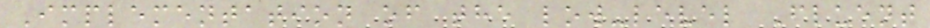Implementation of the low-level Fluent
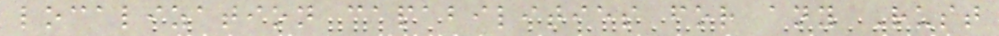localization capabilities for any Rust
